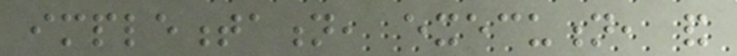implementation, execution, and
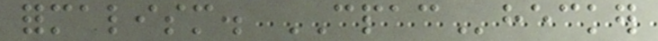formalism. CPAChecker
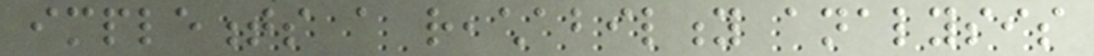implements a reachability analysis
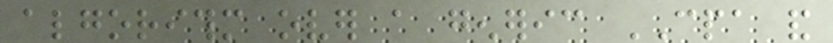algorithm over a generic CPA and
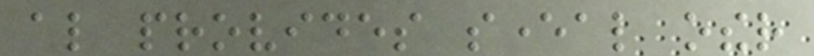also provides several other
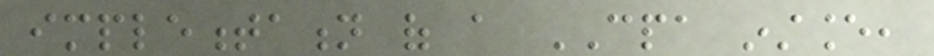implementation of a CPA instance,
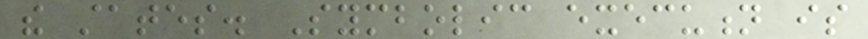the states. Symbolic execution is
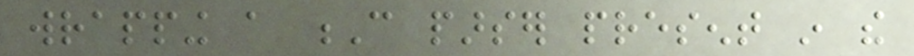wrapping a C parser present in the
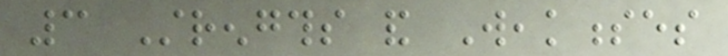3 Strengths and Weaknesses
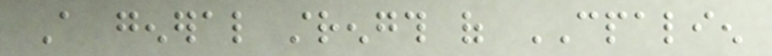A general strength of CPALIEN
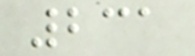231
